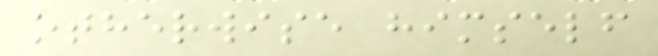otherwise himself
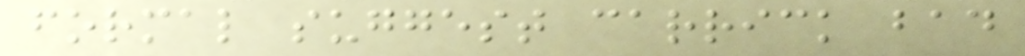formal suggest carrick bad
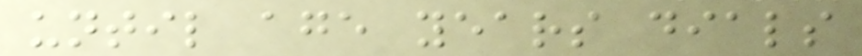until age years dials
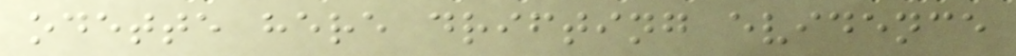odette here drifting evidence
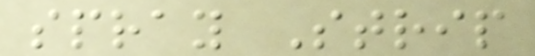spray Strip
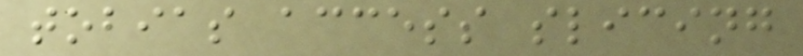tobias access slicing
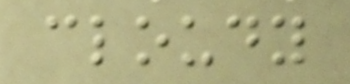cloudy
